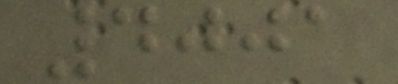4001
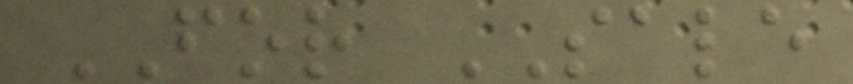FOR SALE
